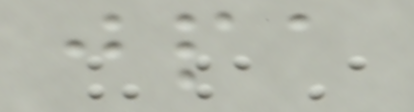jpa
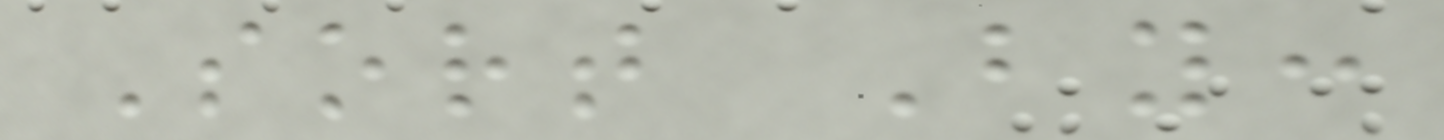Sort By:
